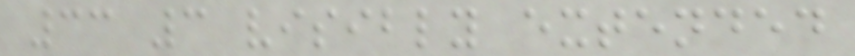33 3 visibly extended
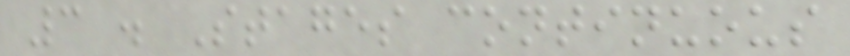3 . Stages continuous
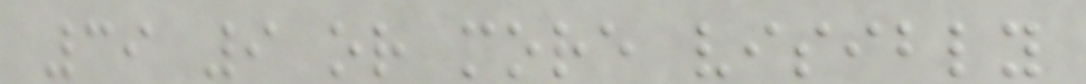39 9 or more visibly
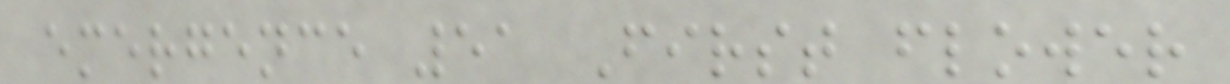emergence 51 First flower
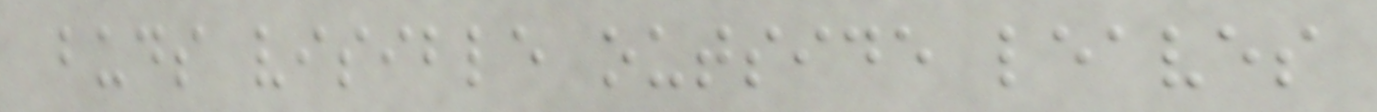buds visible outside leaves
